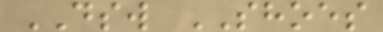DSW SHOES
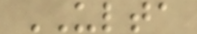ULTA
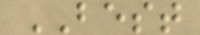BEST
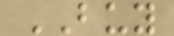BUY
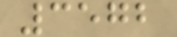3572
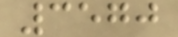3570
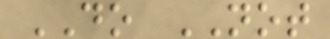DO NOT
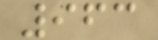963
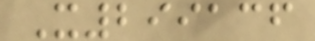X299136
